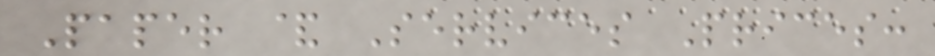Paper & Services Prices:
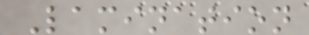Lamination
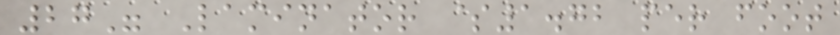27" Laminator $1.72 per foot
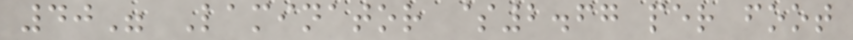40" Laminator $2.67 per foot
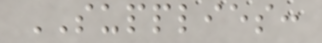SUPPLIES:
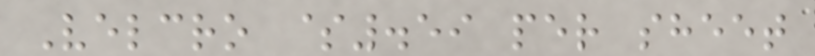Velcro $.59 per sheet
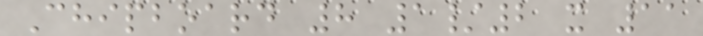Chipboard 8 1/2 x 11
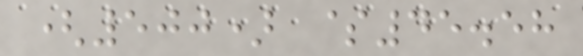(500) $45.58
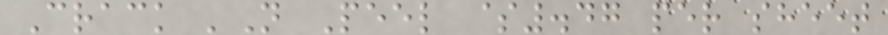Crack 'N Peel $.47 per sheet
